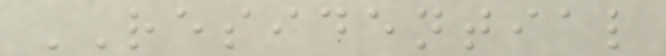RESIDENTIAL
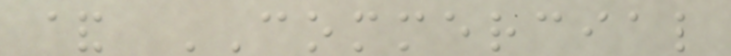& COMMERCIAL
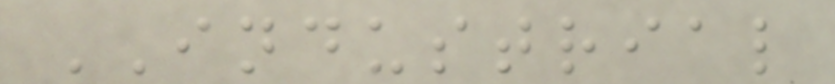INDUSTRIAL
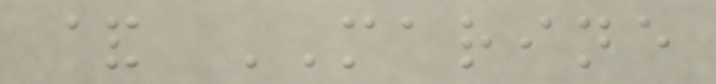& MARINE
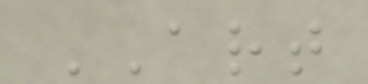ART
